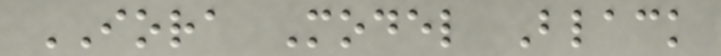IORA Model Black
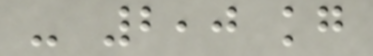- 2,0 kg
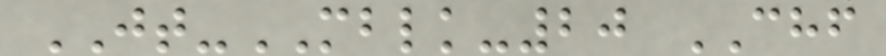JT-MBLK-20 CHF
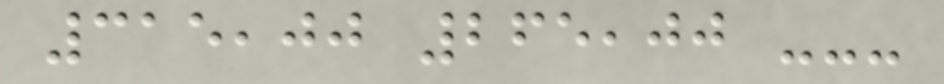315,00 265,00 ---
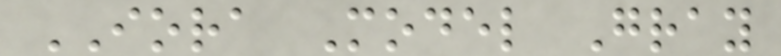IORA Model Gray
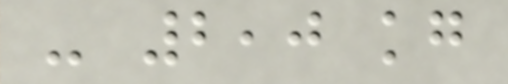- 2,0 kg
